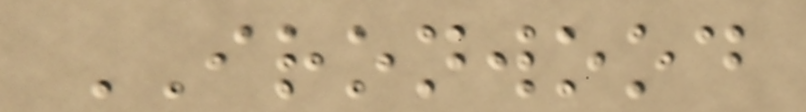IRONWOOD
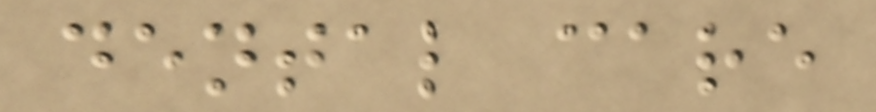dental care
